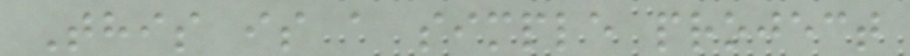This is a simple project
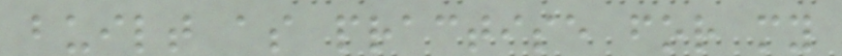built as practise for my
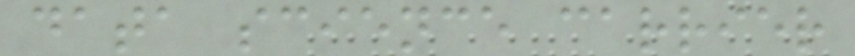data science carrier
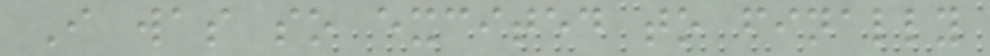I was so excited to finally
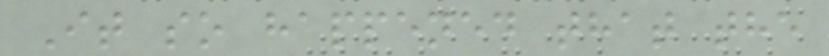It so happened that the
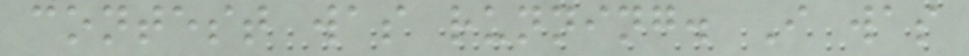contest was running. I was
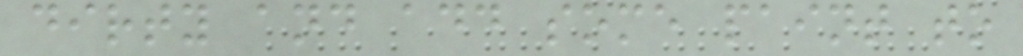dirty and add some paint to
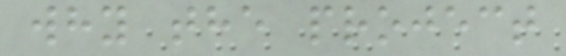why the project
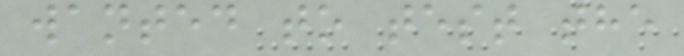wanted to test the
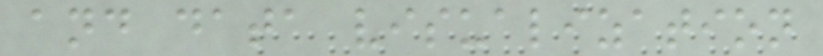and data visualization
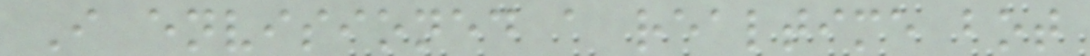I envisioned a realtime bot
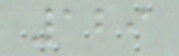129
